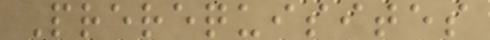Prerequisites
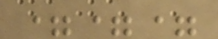===
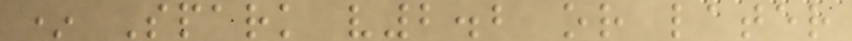* Spark v2.2 or later
